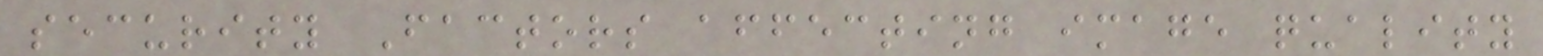security Factors affecting image quality
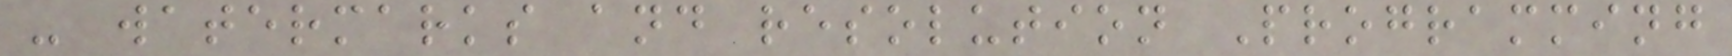- watermarks and resolution Programming
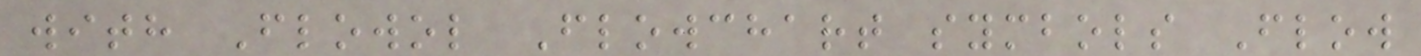with Flowol Flowchart symbols Flow
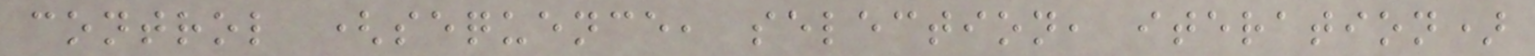control (sequence, selection, iteration)
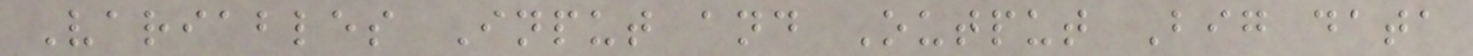Variables Input and Output Big data
